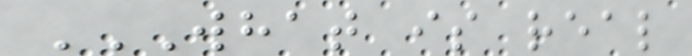WHAT IS REAL
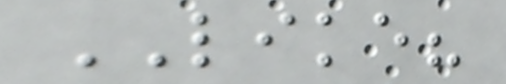LIKE?
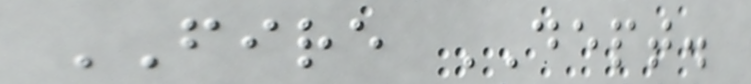FIRE DEPT.
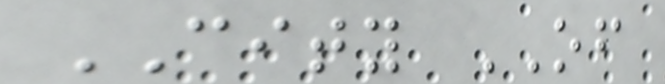CITY OF
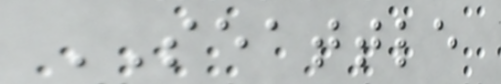SEATTLE
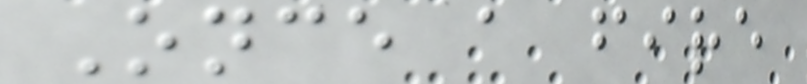Once a fire
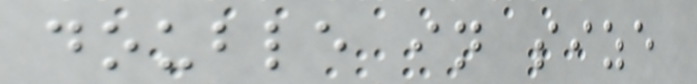double in size
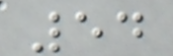54
